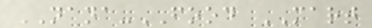NANA-FOOD MART
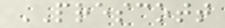PRESCOTT
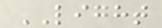LIGHT
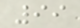99
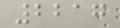2217
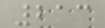213
